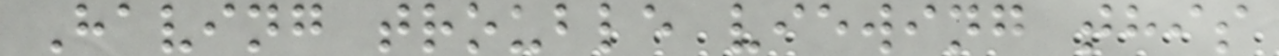Having trouble viewing this
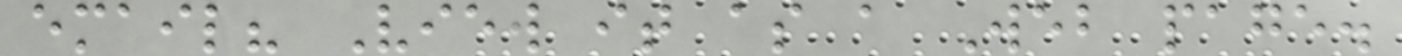email? View it as a Web page.
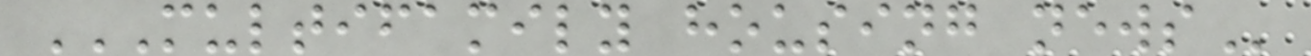MULTIFAMILY HOUSING NEWS
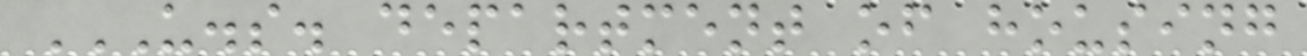U.S. DEPARTMENT OF HOUSING
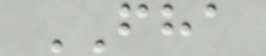FHA
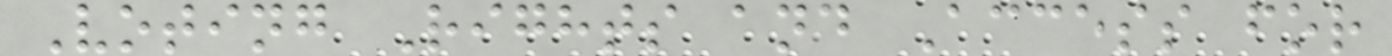Voting Rights and Access for
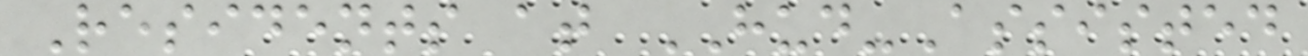Residents at HUD-Assisted
